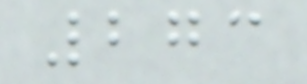273
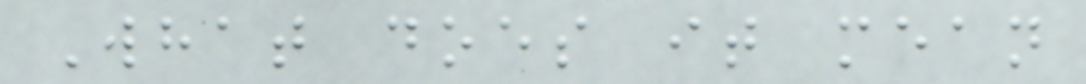What does it mean
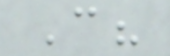C?
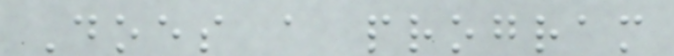Does a program
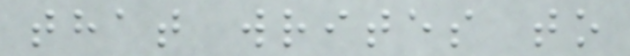that writes to
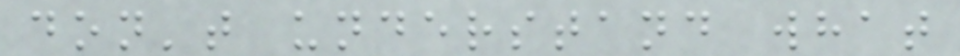don't understand what
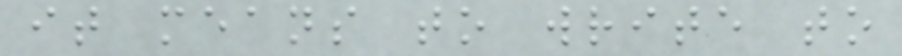it means to write to
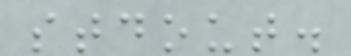stdout.
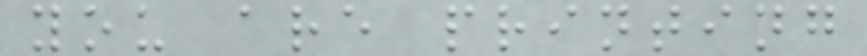you are printing
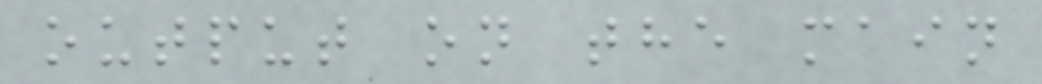output on the main
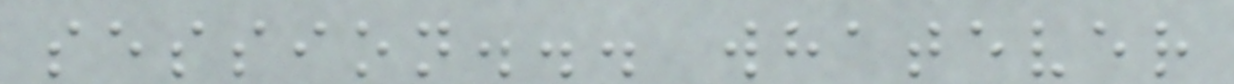session... whatever
